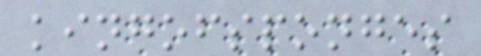kingofsponges
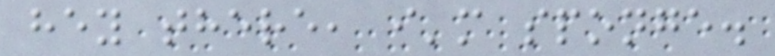hey there, i'm sponge.
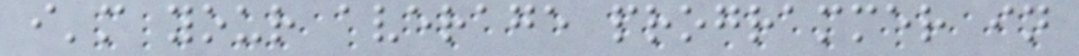i'm your average programmer in
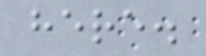here.
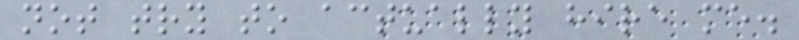not try to actually hire me.
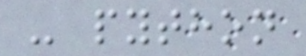- python
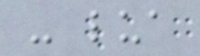- lua
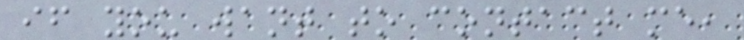if you want to contact me,
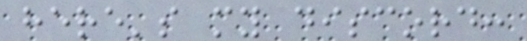here's my discord:
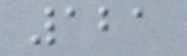121
